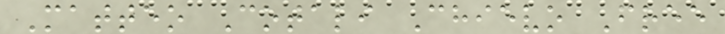Matteo Cotali Chievo Free
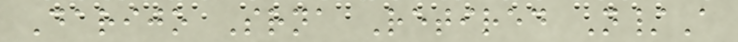Darijo Srna Retired N/A
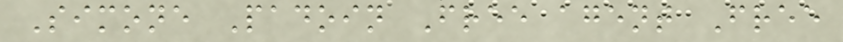Simone Padoin Free agent Free
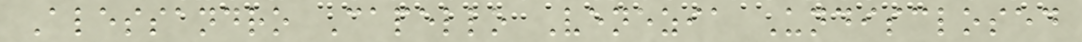Alessandro Capello Venezia Undisclosed
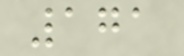171
